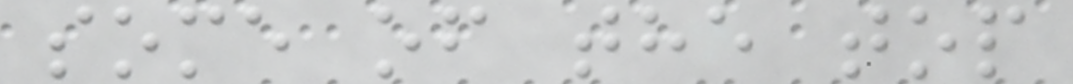some of the top
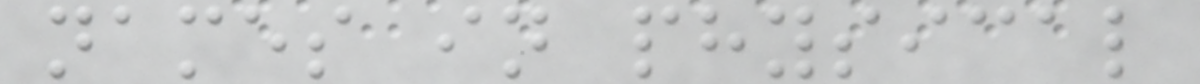names in physical
